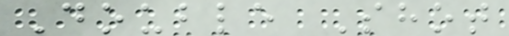Double Shot
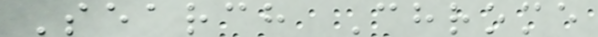Search Chrome
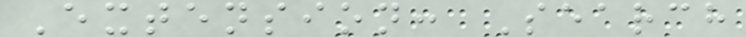Extension: Search
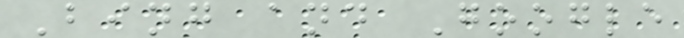Bing and Google
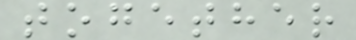together
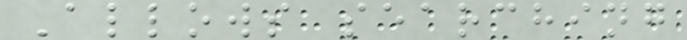Allows searching
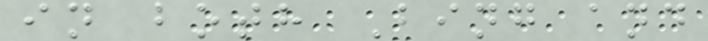in both Bing and
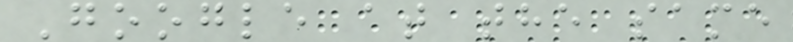Google at the same
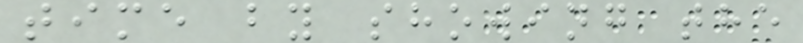time by showing the
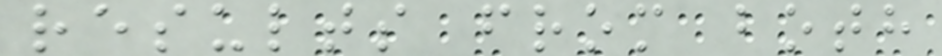results from both
